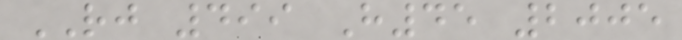RJ 499 H45 2005
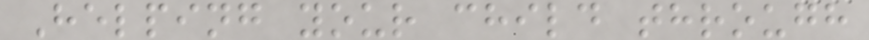Helping your child through
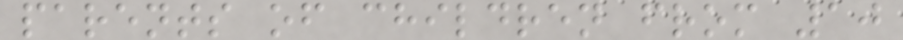parents of children from 10
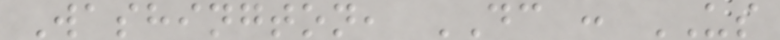Washington, DC : US
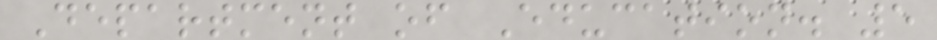Department of Education. 5
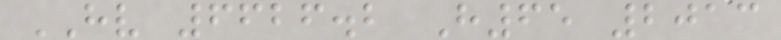HV 6626.2 H65 2013
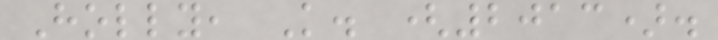Holly, K. (2013).
